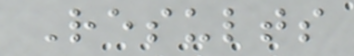Results
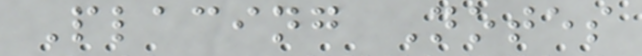Placing Notes
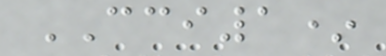CCI1*
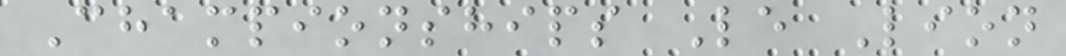Championships Le Lion
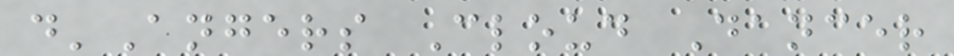d'Angers Cloud Dancer
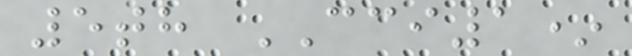5th CCI1*
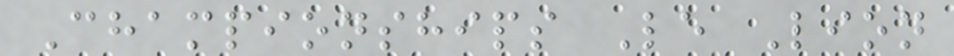Championships Le Lion
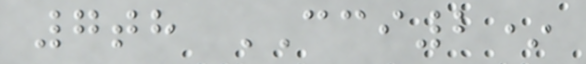7th CCI2*
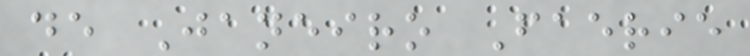de Janeiro Faerie
